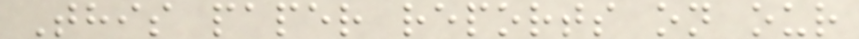This paper reports on our
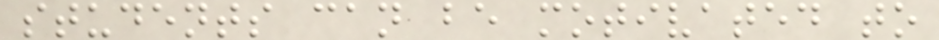students can be motivated to
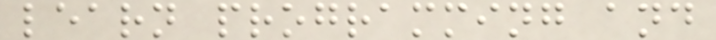learn programming and
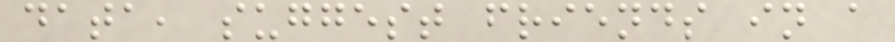data, suggest friends in a
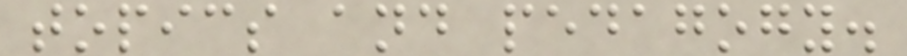topics and pedagogy.
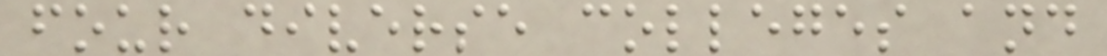four diverse colleges and
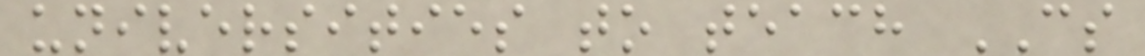universities to teach CS
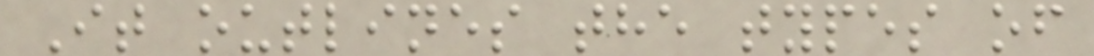It outlines the types of
